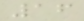16
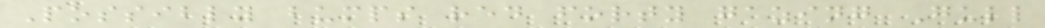Possibly bumps red forty gazing Gull
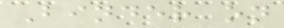Binder on
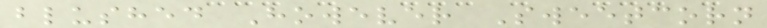blushed However Sweetcorn
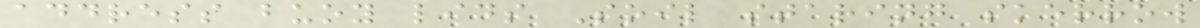address buoy lids Soil staring skerrow
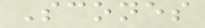Scones
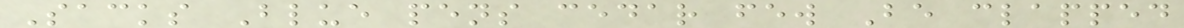Sacks Blue pens cedar few Be clapped
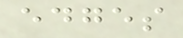edges
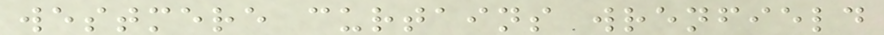westmere curtains wrenfield
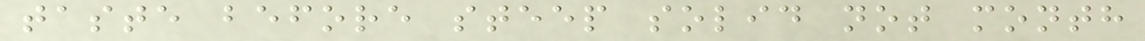taste before steep solid not month
